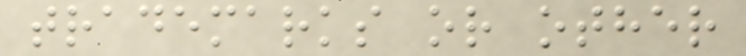trademarks or other
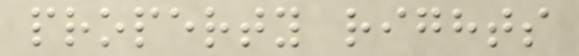property rights
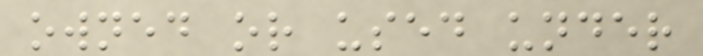owned or used under
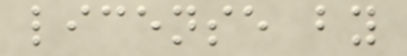license by
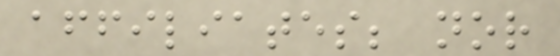affiliates; nor
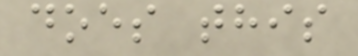does this
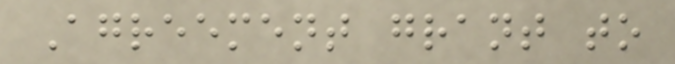Agreement grant to
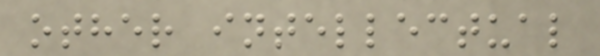other intellectual
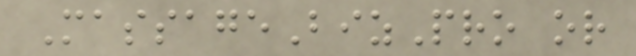MassageBizPro or
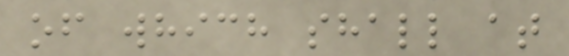of which shall at
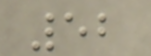52
